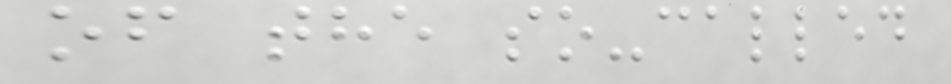of the so-called
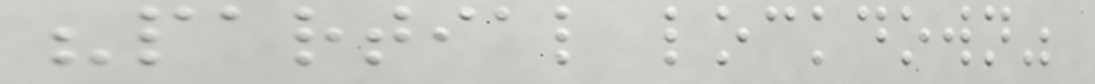"partial lockdown"
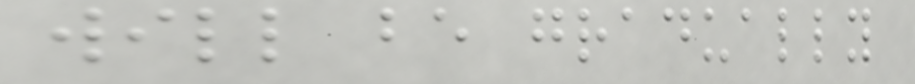will be gradually
